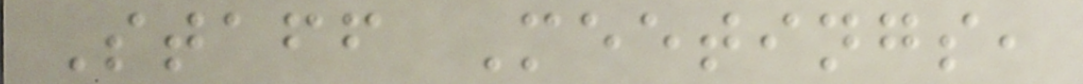Staff Meetings,
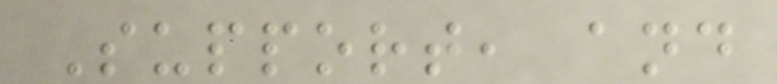Support, and
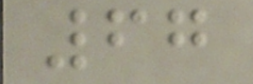67
